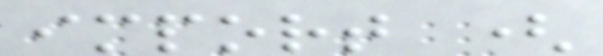import (
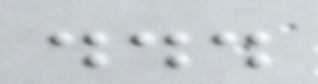...
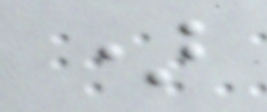)
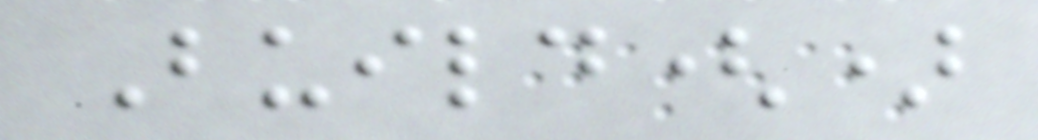Build()
